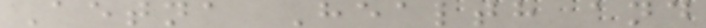Aetna Health and
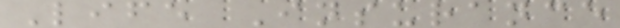Life Insurance
